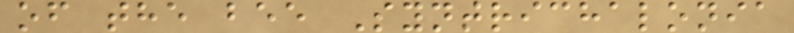of the bee Syntrichalonia
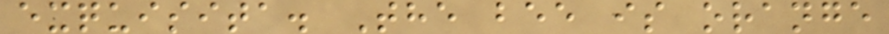exquisita. The bee is orange
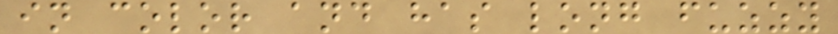in color and has long fuzzy
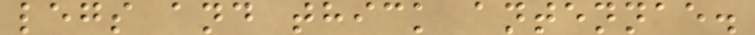legs and thick antennae.
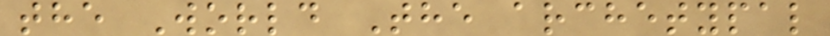the World The archetypal
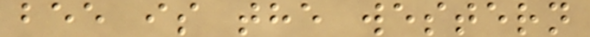bee is the western
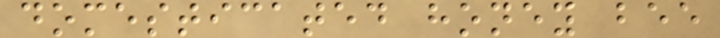domesticated honey bee
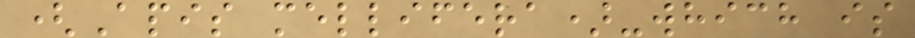(Apis mellifera)-which is
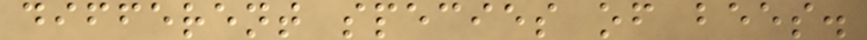different species of bees.
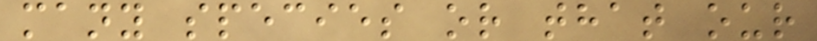many species or that our
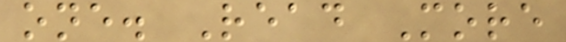one. Read More
